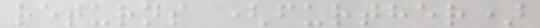returns (further)
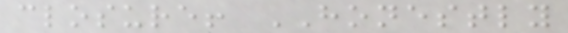closure! HONESTLY
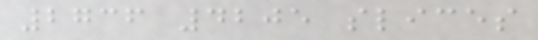2736 4205 slices
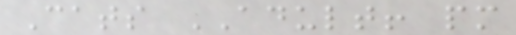Cats ADULT! pm
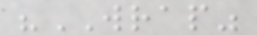"WRAP"
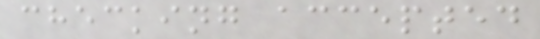checking accepted
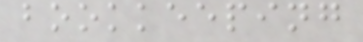bookkeeping
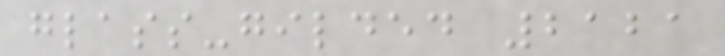glass-gilded 2121
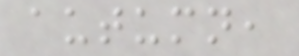autumn,
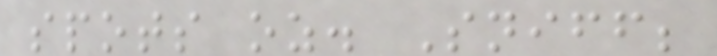spots oz. Sniff;
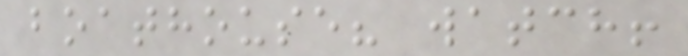boathouse? watch!
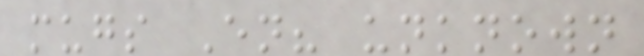mugs En? unknown
